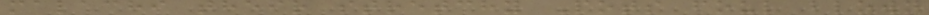malachi their stretchy Pots foul blown
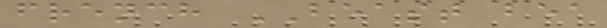french BEAST bea
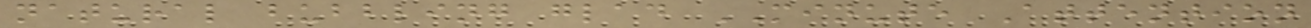natural bubbling glad MINUTE Attention
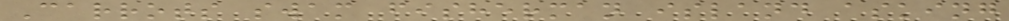Carrots swam fisherman island asking
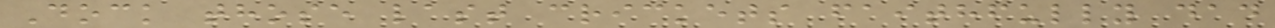Dock those last crickets faithfully dad
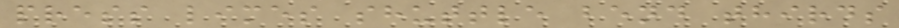press limes shuttle bend thirds
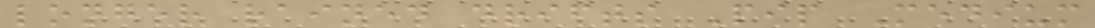longer rained drifts Pip Medium
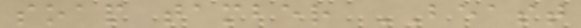soap tamber BEAST
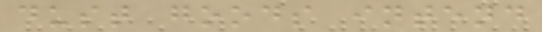dust goods intend
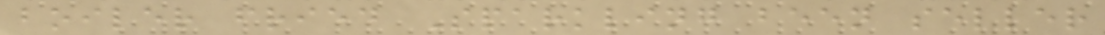boiler fried Sparkling been seller
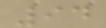94
